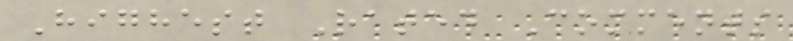Highest Rated Comments
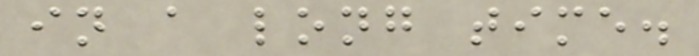in a long time.
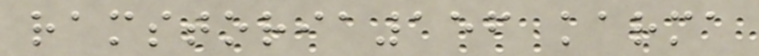ramstoria156 karma
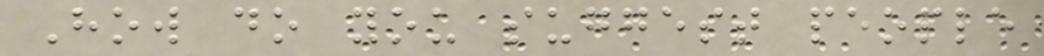How do you suggest people
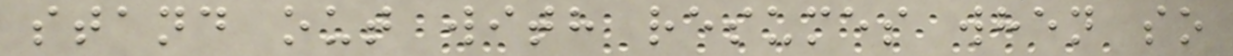stand out with resumes when so
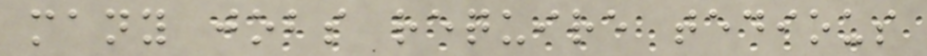many jobs require tedious
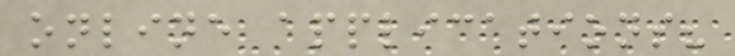online applications?
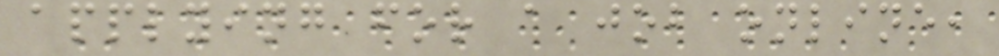applying for a job online,
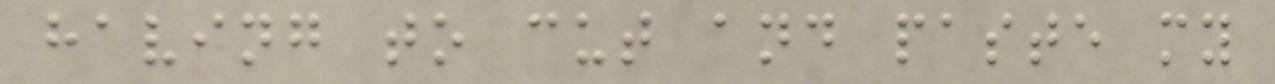having to cut and paste my
